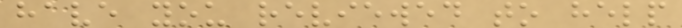have you reviewed to help
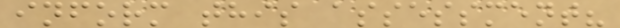inform this assessment?
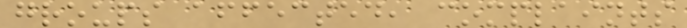groups affected, complaints
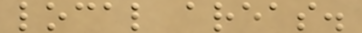local areas.
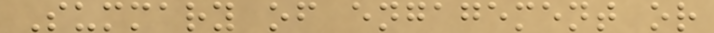Summary of engagement or
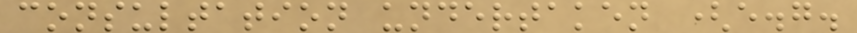consultation undertaken (e.g.
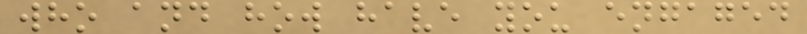who and how have you engaged
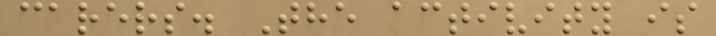carers. The activity is
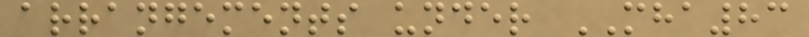arrangements under MHA83
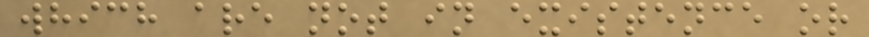which are not in existence or
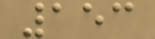153
